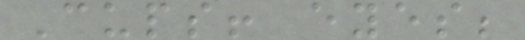Cups! eyes;
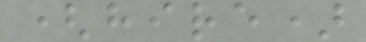(hire)
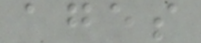ages
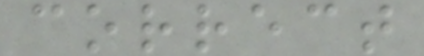correct
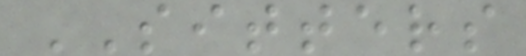SITTERS
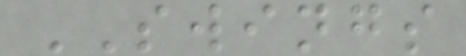SWINGS
